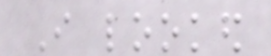I looked
